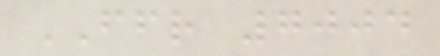FFR 7004
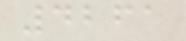4261
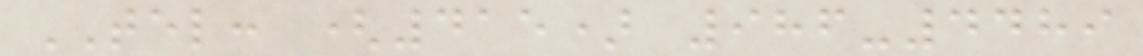TEL: (415) 986-4489
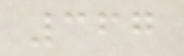367
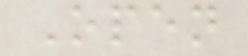Open
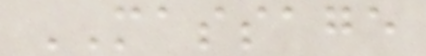MASSAGE
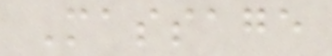Massage
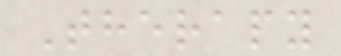Therapy
